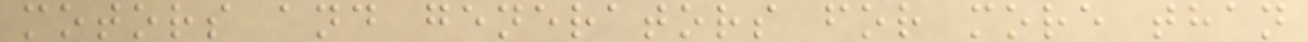motors and generators for more than
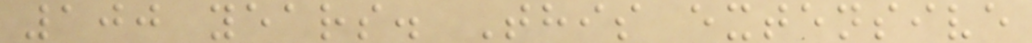100 years. This extensive
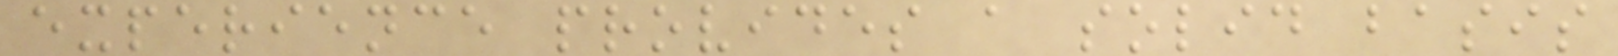experience provides a solid basis
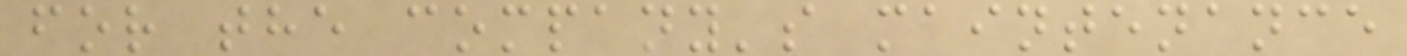for the company's maintenance
